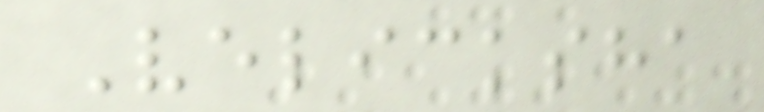Velicksha
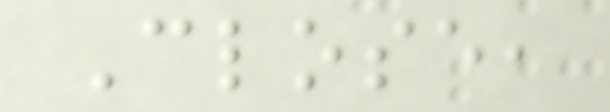Close,
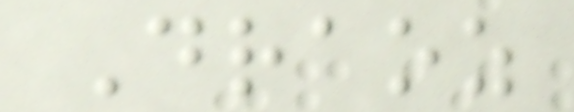Draoz
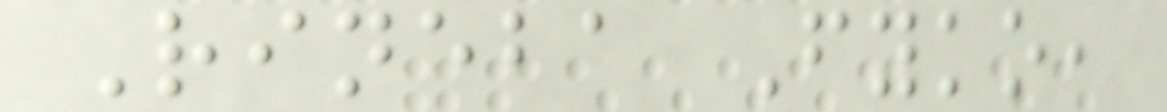Rineba Fyko,
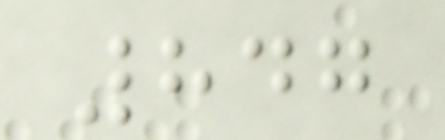847
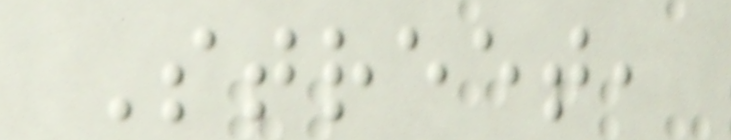Street,
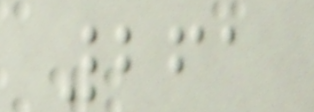261
